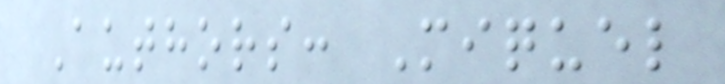Authors: Miquel
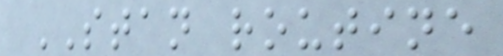STAN routine
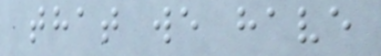that we have
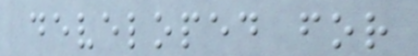developed for
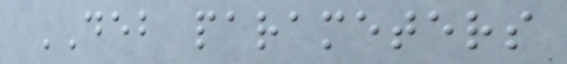DEB parameters
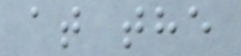at the
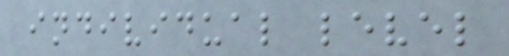individual level
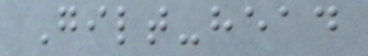Gilt-head
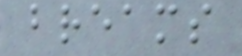breams
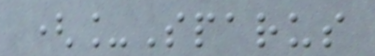(_Sparus
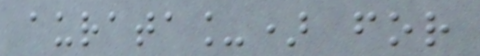aurata_) for
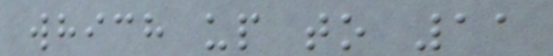which up to 11
